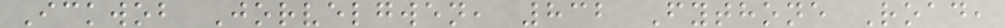Ickwob Jorvelgwen, 832 Fythone Road,
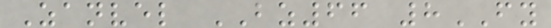Zanvel BZ66 8FY
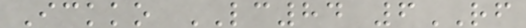Ickko LC84 6RF
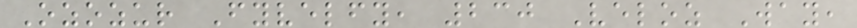Ozozur Fyvelfy, 230 Veloz Way,
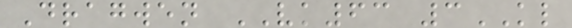Dragwen VK63 3KL
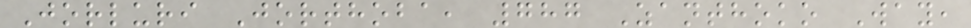Jorluri Jorthoba, 787 Zanthoko Way,
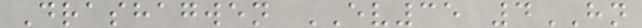Drashagwen EV35 4HN
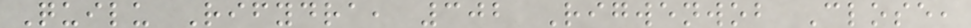Quilu Rifydra, 302 Rigwenwob Close,
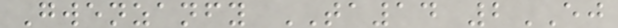Gwenzanfy TA14 2EJ
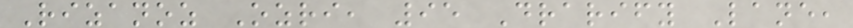Rizanoz Ozri, 95 Drarify Lane,
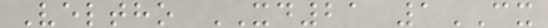Veltho XD21 1CX
